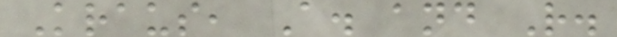Kraus, A. and R.
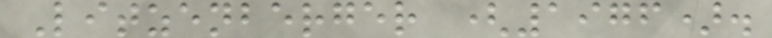Litzenberger (1976).
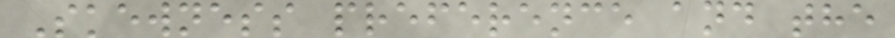Skewness preference and the
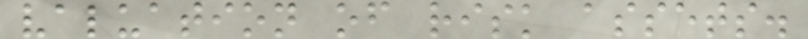valuation of risk assets.
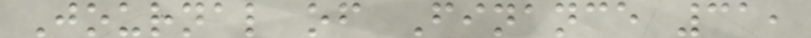Journal of Finance 31,
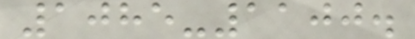1085-1100.
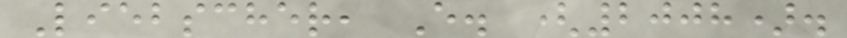Liebscher, E. (2008).
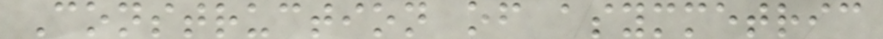Construction of asymmetric
